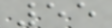55
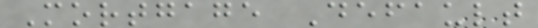Mortgage Default
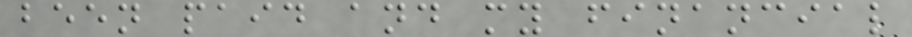been paid and my financial
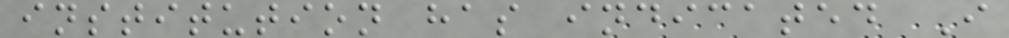institution has indicated I
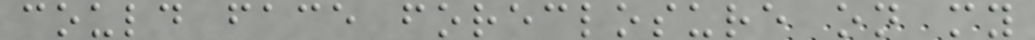could face foreclosure on my
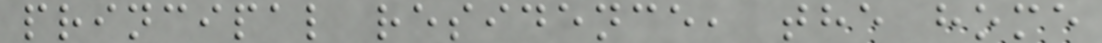principal residence, the home
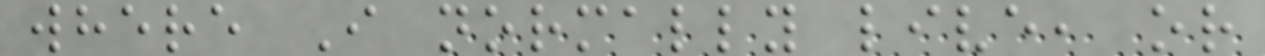where I normally live, or
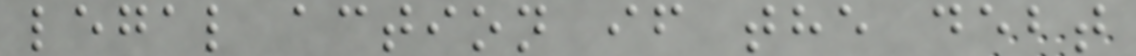legal action if the debt
